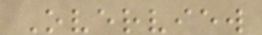Overview
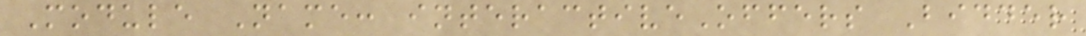Module Name: interactiveOffers Bidder
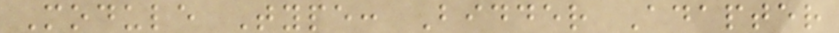Module Type: Bidder Adapter
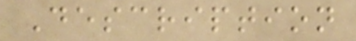Description
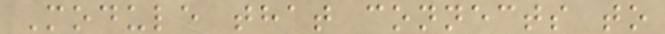Module that connects to
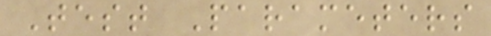Test Parameters
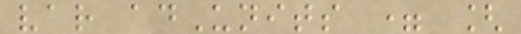var adUnits = [
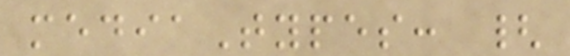mediaTypes: {
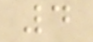4
